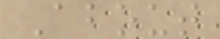About
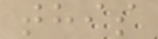this
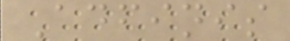Adfinis
